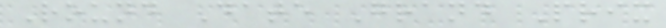Round Date Grand Prix
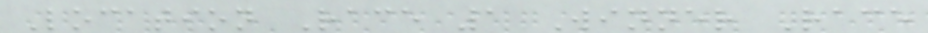Location Race 1 Winner Race
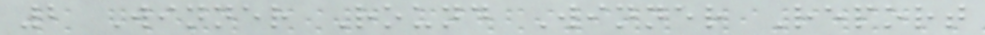2 Winner Round Winner Report
